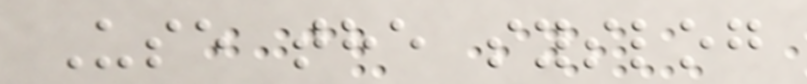Use the syslog
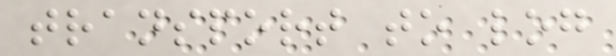transport to log
